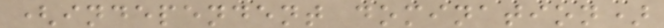(independent domination)
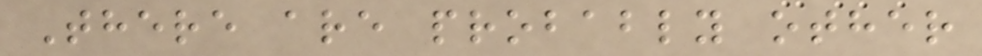There are probably other
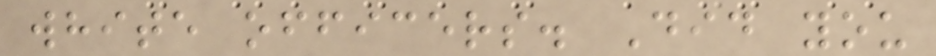white officers. Did you
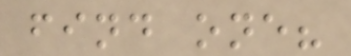find one?
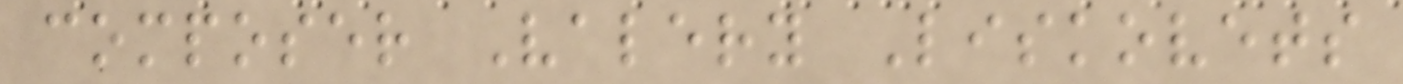composer Valery Liskovets
